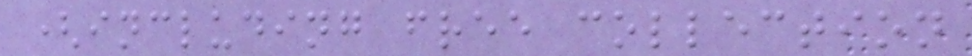(including free collection
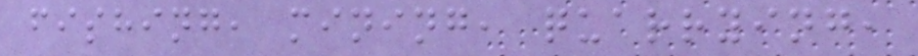fishing, mining, quarrying,
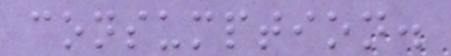consumption.
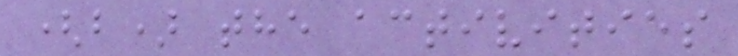(b) the activities
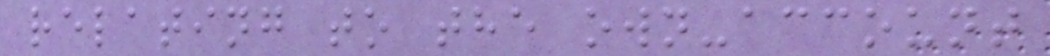relating to the own-account
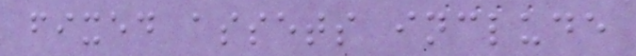fixed assets include
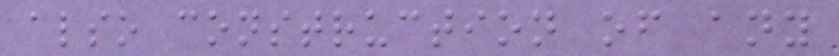also construction of any
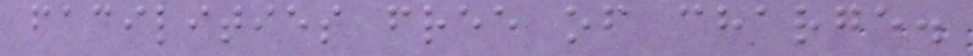facilities free of charge.
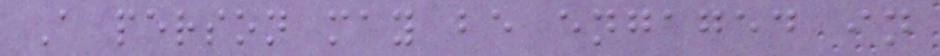A person may be engaged in
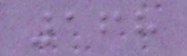168
